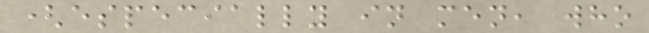(especially in men, who
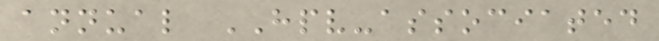annual HPV-associated
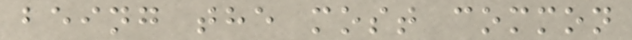being the most common
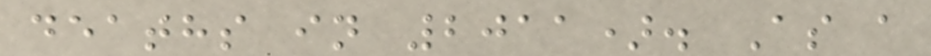deaths in 2011). As a
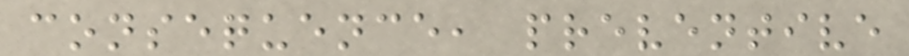consequence, preventive
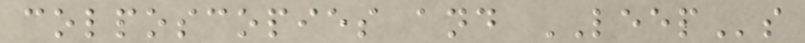colposcopies and LEEPs
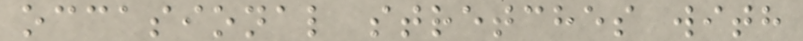occasional stretches with
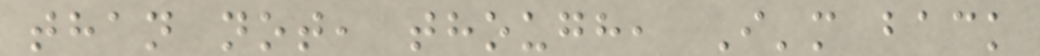than not, though, I'm back
